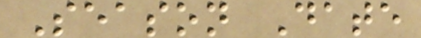Season Date
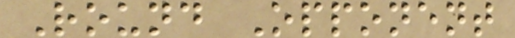Round Opponent
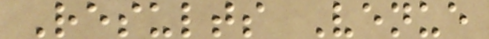Results Venue
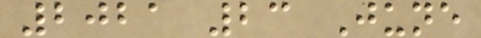2021 23 June
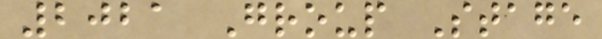2021 Group Stage
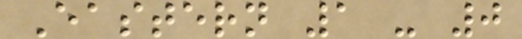Eastern 1 - 0
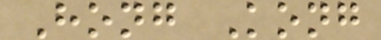Hong Kong
